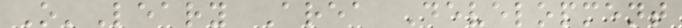O'Leary Area Development
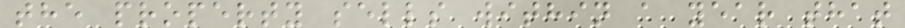the property sells within a year that
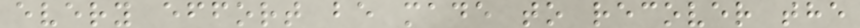every effort be made to recover the
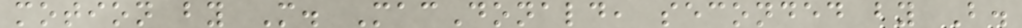motion by M. MacDonald, seconded by B.
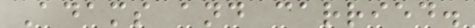Adams and carried.
